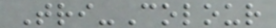Tri-Colour
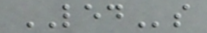LEDs
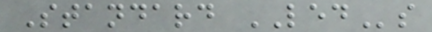Standard LEDs
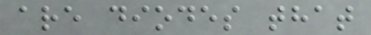are diodes that
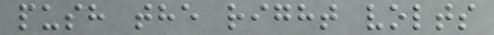push the right volts
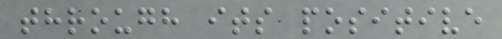through its positive
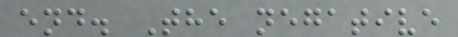end. The negative
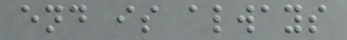end is always
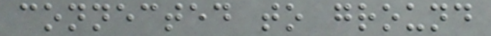connected to ground
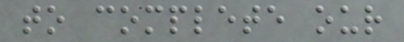to complete our
